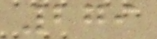279
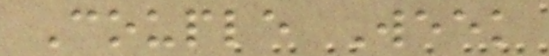Couple Week
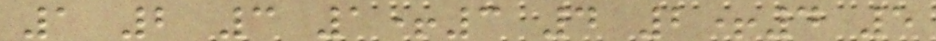1 2 3 1+3 4 2+4 5
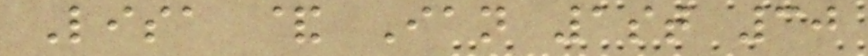Lisa & Ian 1st 30
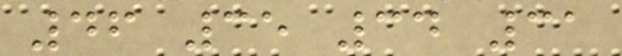46 35 34 31
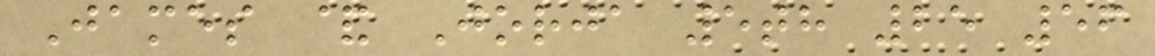James & Jorja 5th 25 56
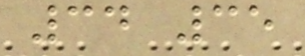34 35
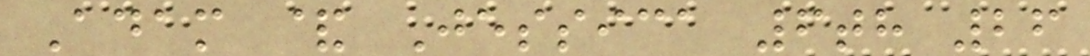Adam & Jessica 6th 26
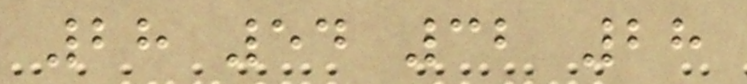28 54 32 28
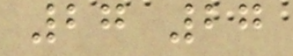27 27
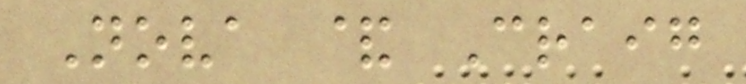Nova & Craig
